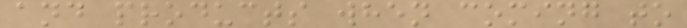and products when coming to
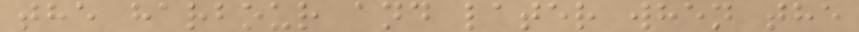the harbour and later when the
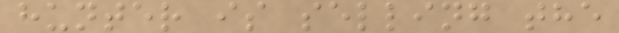hunter is selling the
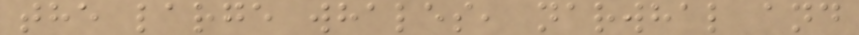the large whales, narwhal and
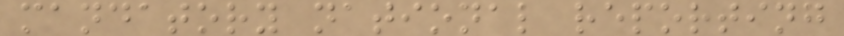mandatory national reporting
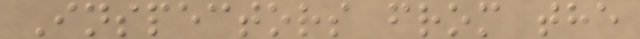Inspectors from the
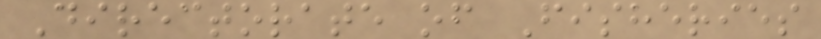Directorate of Fisheries
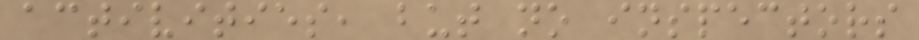activities, but no inspectors
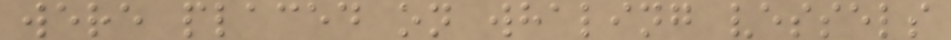were placed on whaling vessels
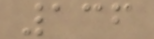136
